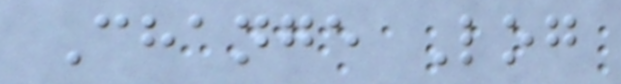Change Log
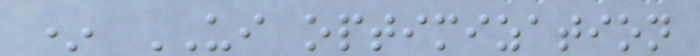* UI optimization
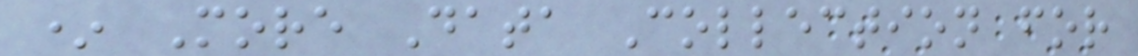* More Data Collection for
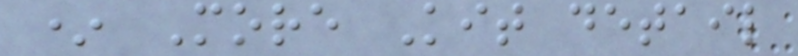* More Kit detail
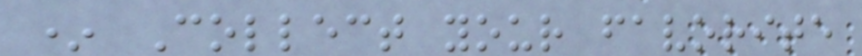* Collect your favorite
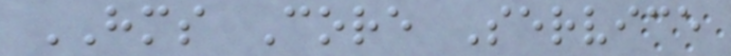HMS Core Service
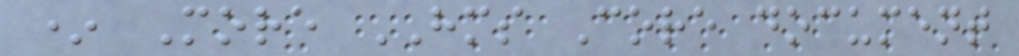* More HMS Core document
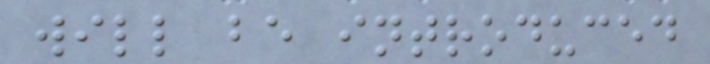will be introduced
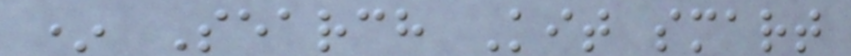* Search Kit smart
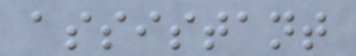assistant
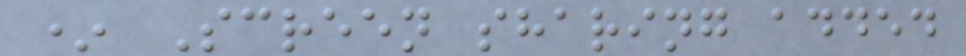* Screen sharing added
